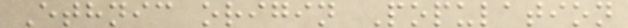Ethnic origin Population
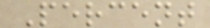Percent
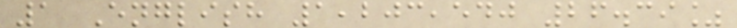1 English 1,203,540 26.39%
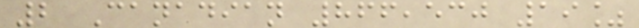2 Canadian 866,530 19%
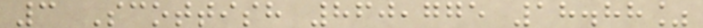3 Scottish 860,775 18.88%
